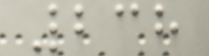238
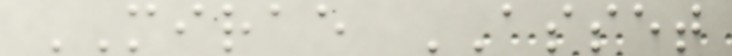MIRAE ASSET
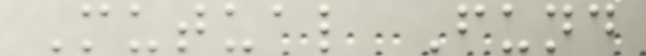Mutual Fund
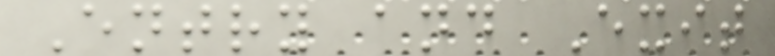Entry and Exit
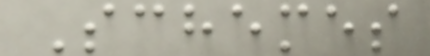Schemes
